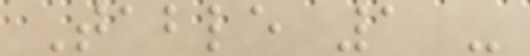Table 1 -
